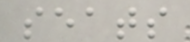seats
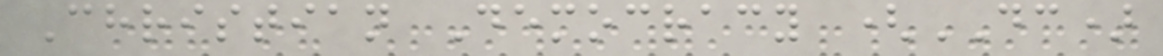Christian Democracy (DC)
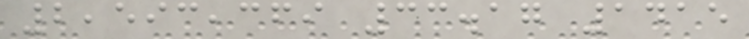2,593,369 33.17 1415
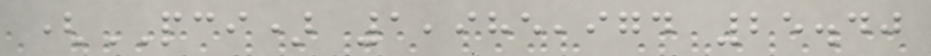(PCI) 1,985,974 25.40
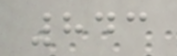843
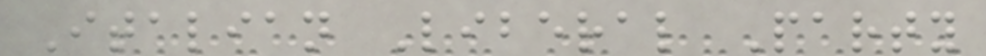Italian Liberal Party
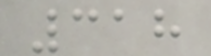318
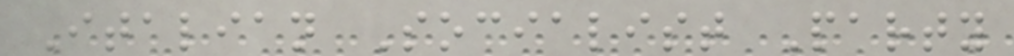Italian Socialist Party
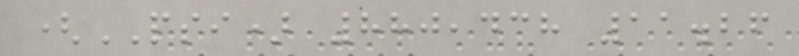(PSI) 880,438 11.26
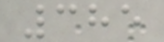385
